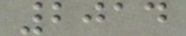2014
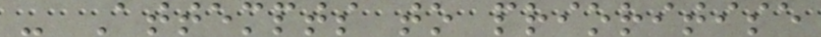- Attempts to prioritise
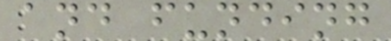and funding
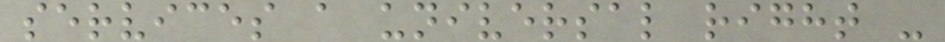services a universal right -
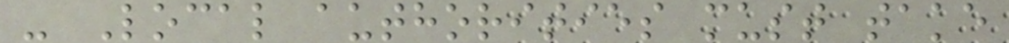- Local authorities must take
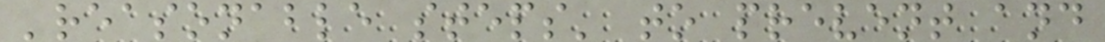'reasonable steps' to prevent and
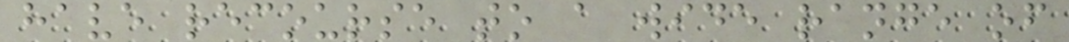have recourse to a wide range of
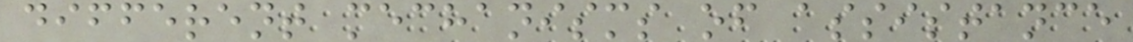different mechanisms of assistance
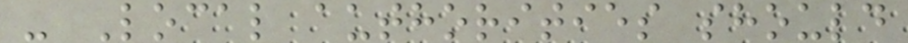- Local authorities should
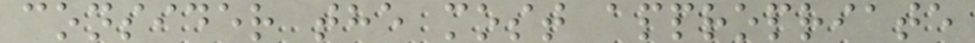consider the most appropriate
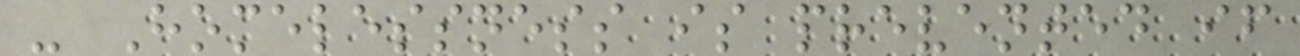- Homelessness is prevented if
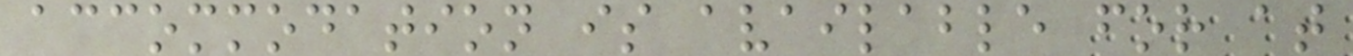accommodation is available for at
